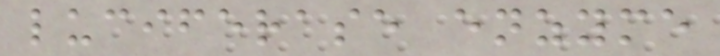luciferase enzyme
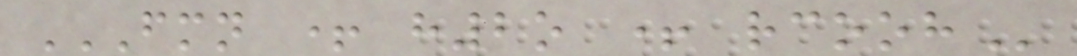FMN + H2O + RCOOH
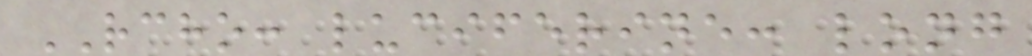RCHO: luciferine: long
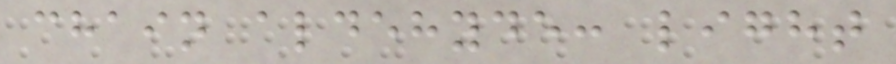chain aldehyde: light
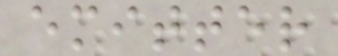emitter
